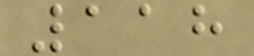118
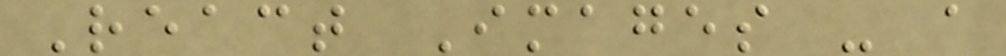React Images - a
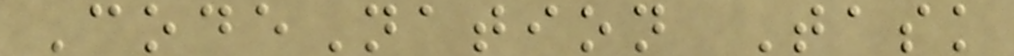CodeNation Task
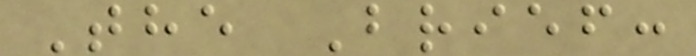The Brief:
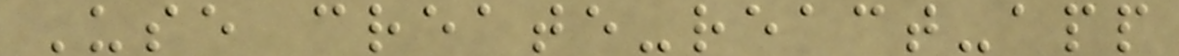Use create-react-app
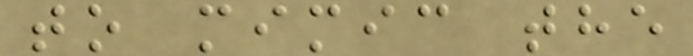to mimic the
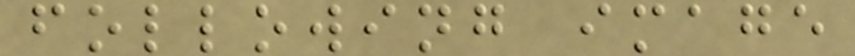following image
